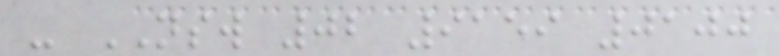- NSW 02 9159 0100
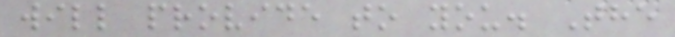will provide to you. The
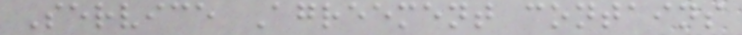Service Agreement contains
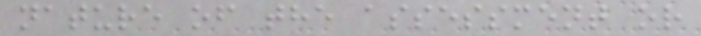nature of the assessment or
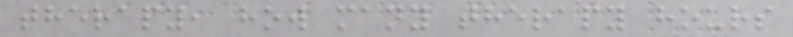therapy, how many therapy hours
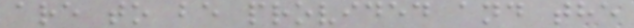are to be provided and the
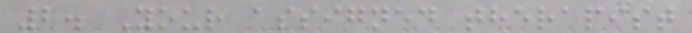2. Your assigned therapist
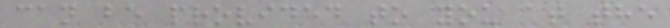can be provided to you at the
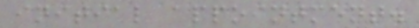initial appointment.
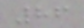86
